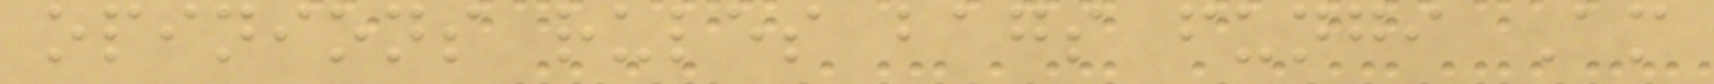opinions rules bags fungi Am
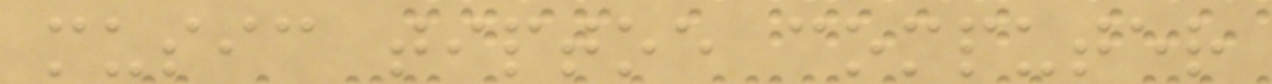music tiptoe computer
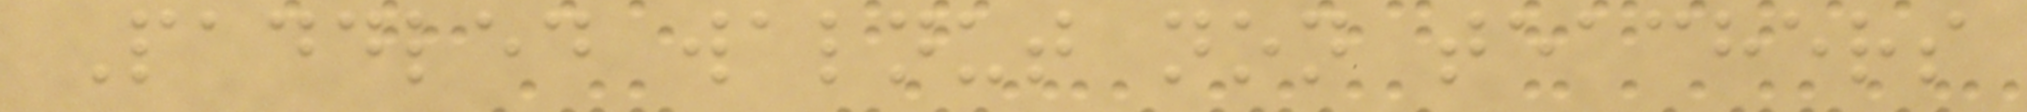Paddled walnut non teachers
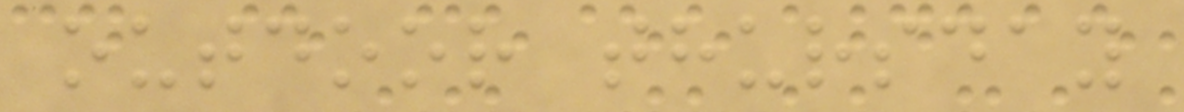outdoor thursday
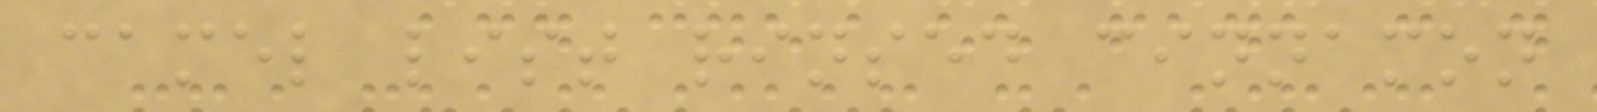camel list rinsed cinnamon
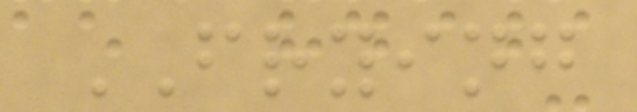FRYING
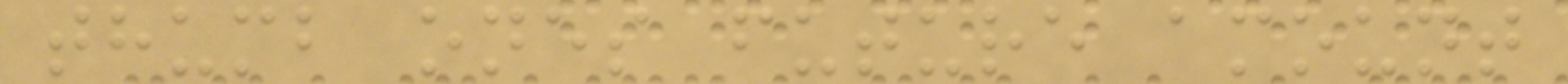thumb ones future amount
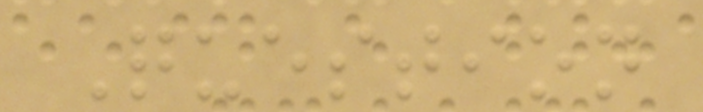Question
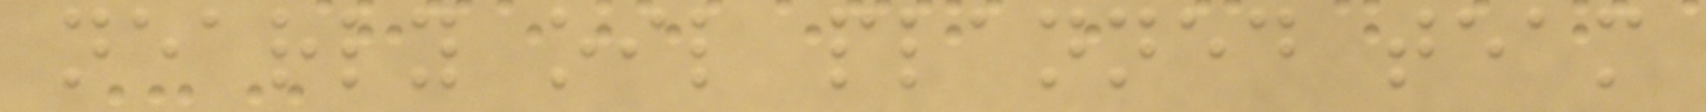nearly oil planned team
